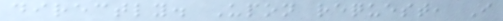directly. Upon request, I
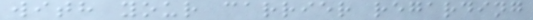with your carrier regarding
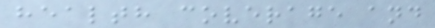health coverage and
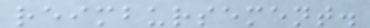reimbursement.
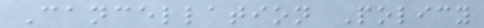Cancellation Policy
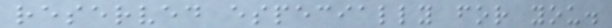reserved especially for you.
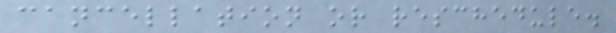cancellation or reschedule.
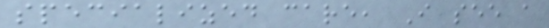specialized care, I see a
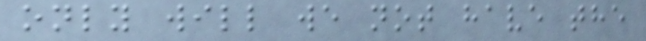only will we not have the
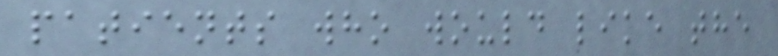patients who would like the
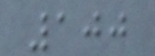100
